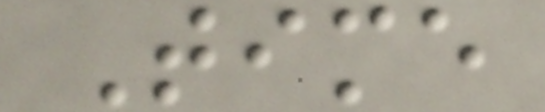Time
